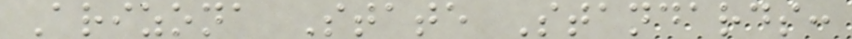Arizona State Standards:
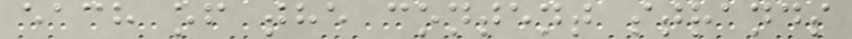each of the content strands
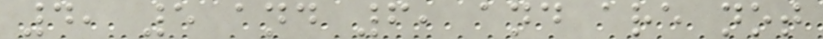4, 5 and 6, and are not
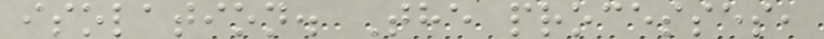isolation. The processes,
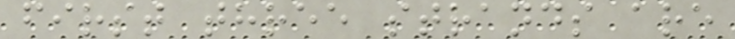first three strands are
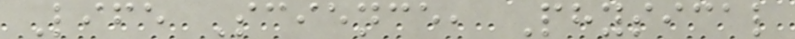Life Science, Physical
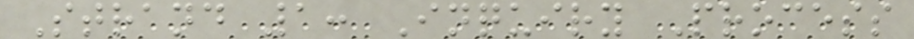Strand 1: Inquiry Process
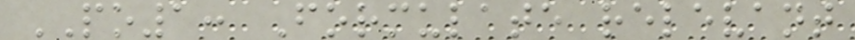PO1: Formulate relevant
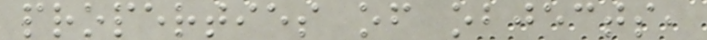properties of objects,
